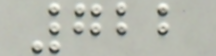722
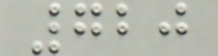720
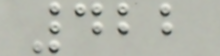422
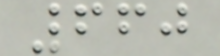660
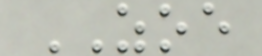ZOE
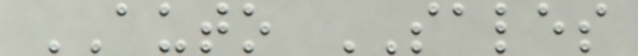AUTO SALES
